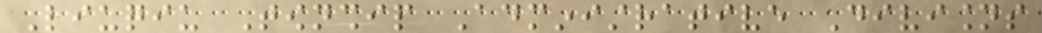Liuqiu Township Administrative Divisions
